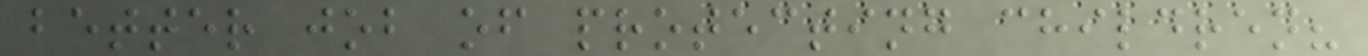better job of protecting children?
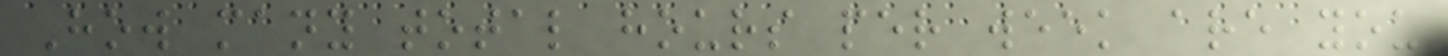How many total hours per week are you
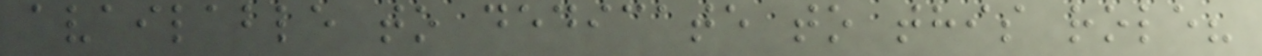available to dedicate to this role?
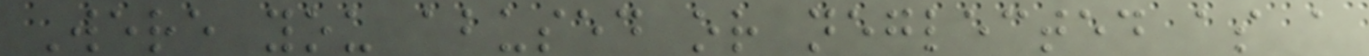Were you abused or neglected as a
